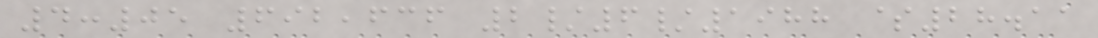4:05 692,636 2/6/1988 $28.11
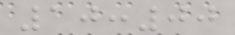10:00
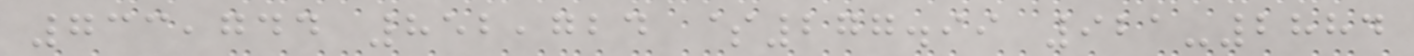733,744 852,724 $277.99 921-2884
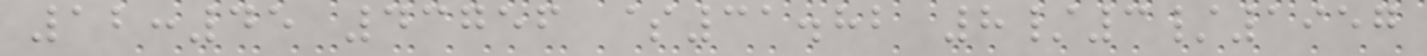12:45 43756 $31.82 8/3/1957
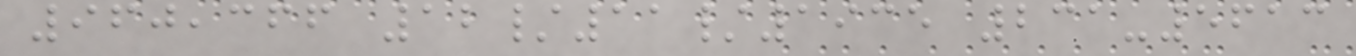960,366 12/11/1935 231-5613
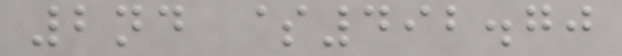2nd $492.70
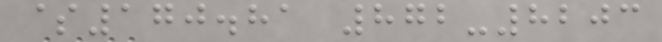$170.81 872-8203
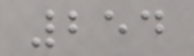254
